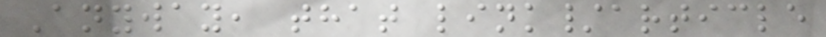Anyway, that link/article
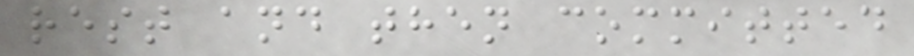rest and then committed
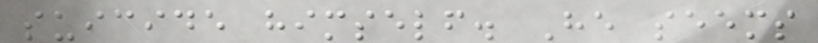suicide himself. He seems
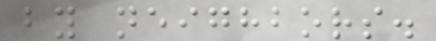by neighbors.
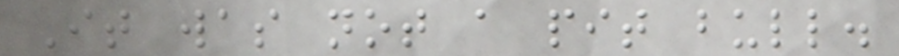It was not a pit bull.
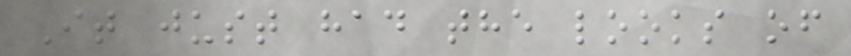It just had the looks of
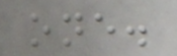one.
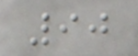90
